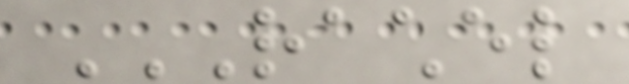RACHEL
